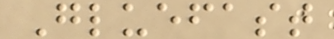Gluefast
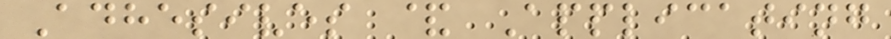Adhesives & Applicating
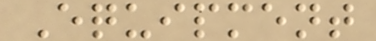Equipment
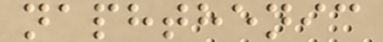naphthenic
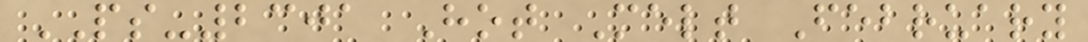PS-2301 Hot Melt February
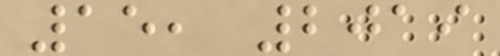15, 2019
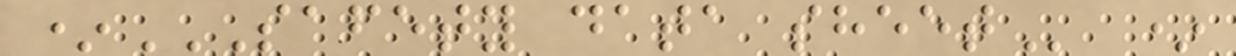*SAFETY DATA SHEET *
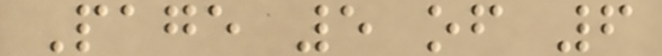Page 5 of 6
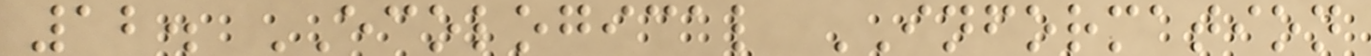12. ECOLOGICAL INFORMATION
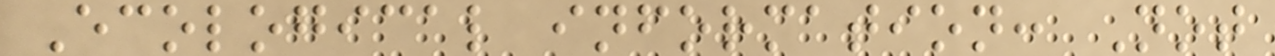Ecological information: Not
